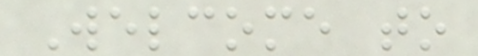Welcome to
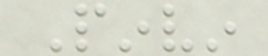Pinvin
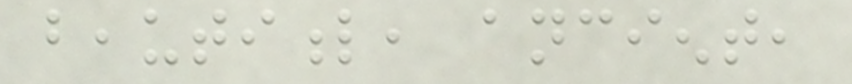beautiful, ancient,
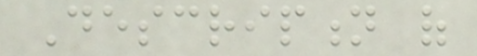Description of
